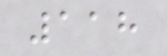118
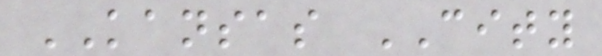KANSAS CITY
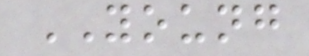YOUNG
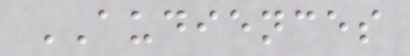AUDIENCES
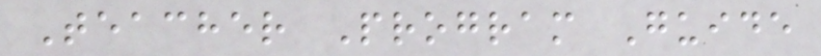Teacher Program Guide
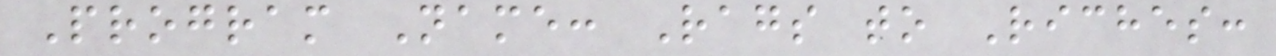Program Name: Rags to Riches:
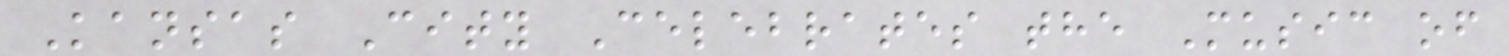Kansas City Celebrates the Music of
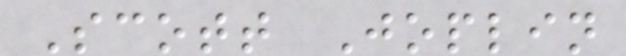Scott Joplin
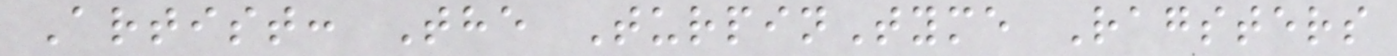Artist: The TurpinTyme Ragsters
